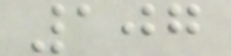107
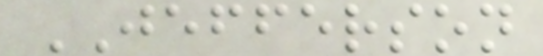JEFFERSON
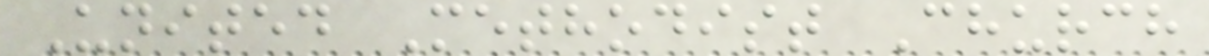United Methodist Church
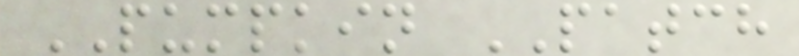PUMPKIN PATCH
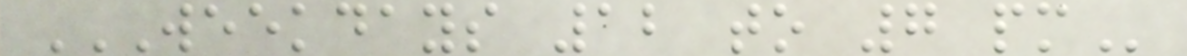WEEKDAYS 12 TO 7 PM
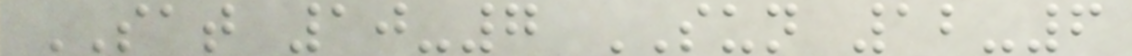SAT 10-7 SUN 12-6
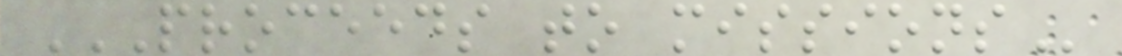PROCEEDS TO MISSIONS
